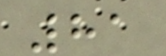81
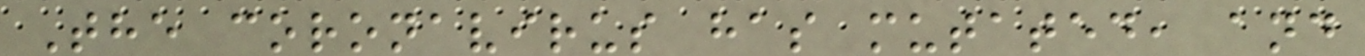The coronavirus has mutated, and
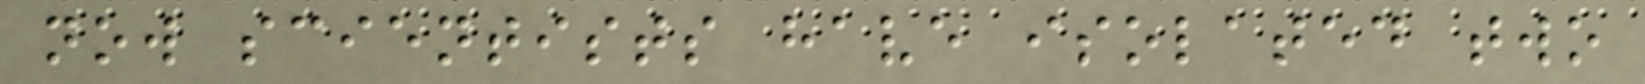now scientists have isolated two
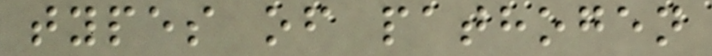types of pathogen
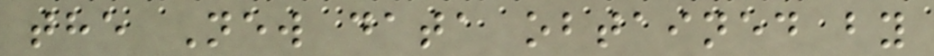the New data obtained by
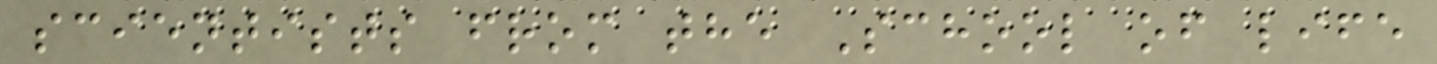scientists from the School of life
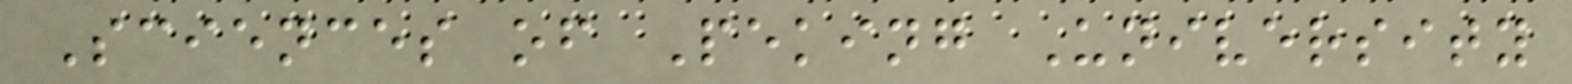Sciences of Peking University
